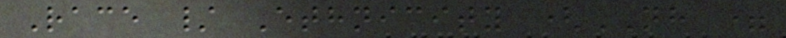Race / Ethnicity (NH =
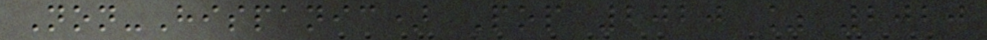Non-Hispanic) Pop 2020 % 2020
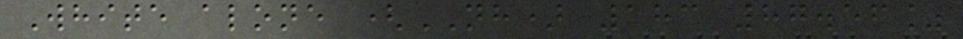White alone (NH) 183 87.56%
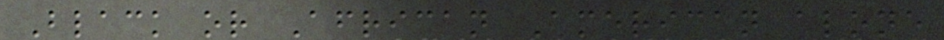Black or African American alone
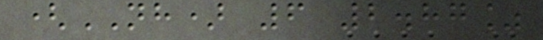(NH) 6 2.87%
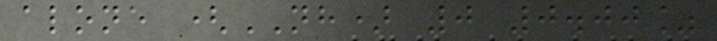alone (NH) 0 0.00%
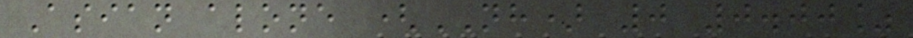Asian alone (NH) 0 0.00%
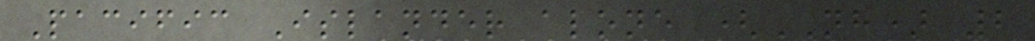Pacific Islander alone (NH) 2
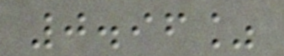0.96%
